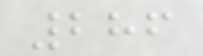286
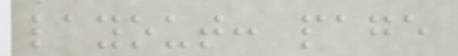layout: page
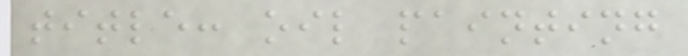title: oil painting
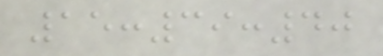15:39:40
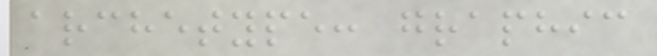archetype: graphic
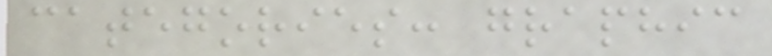categories: graphic
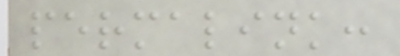permalink:
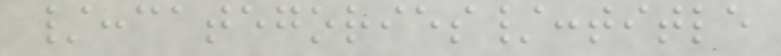/:categories/:title
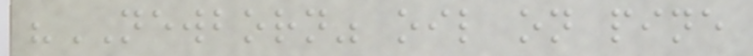"NEWBORN" oil on pine
